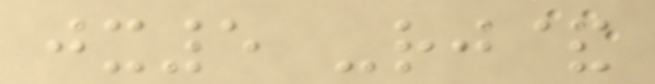jx5 -rj&
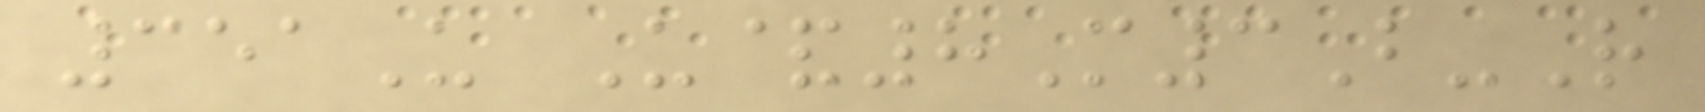351U U&8M3B-R
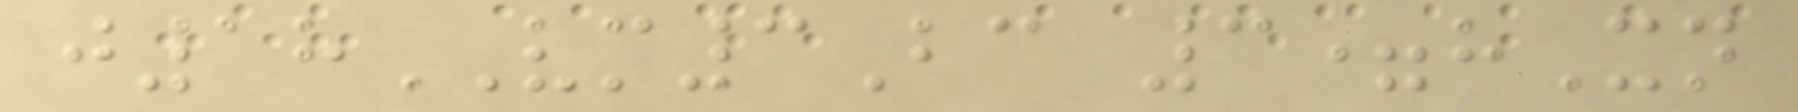j18VM3Bc 3=hXn
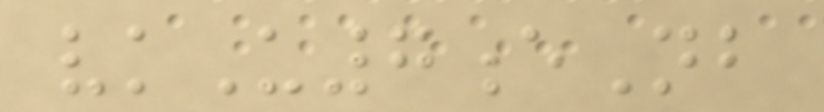vkU7eNb
